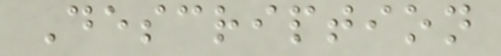Description
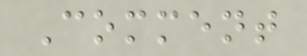Comment
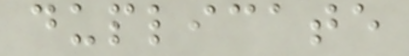duplicate
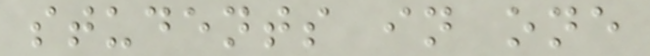students in one
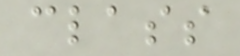class
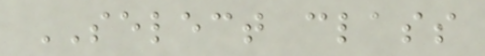SELECT class
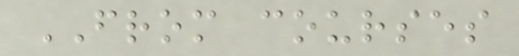FROM courses
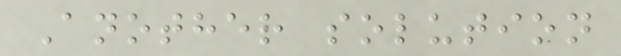Another solution
